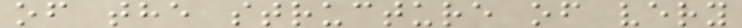of the structure of very
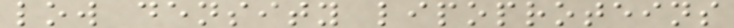low density lipoproteins
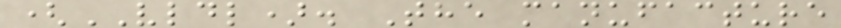(VLDL). The manufacture
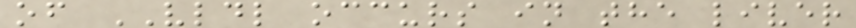of VLDL occurs in the liver
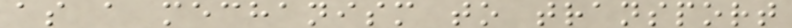as a mechanism to transport
